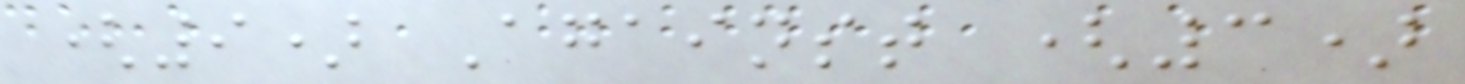(9) Against (3)
